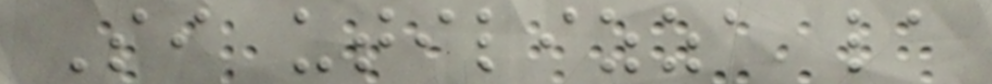Si utilizza la
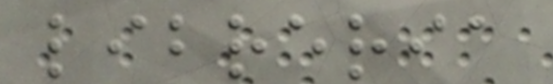libreria
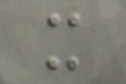x
